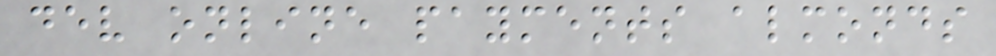dev online payments almonds
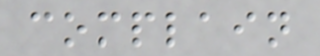complain
